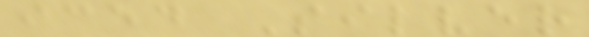iced Silver
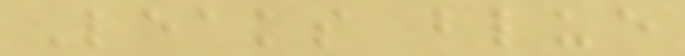Leaks blue
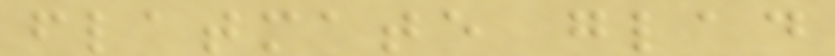flatmate glad
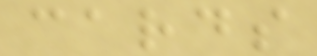cards
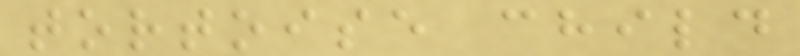tortoise child
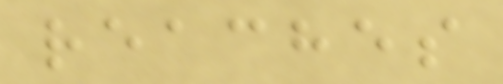reaches
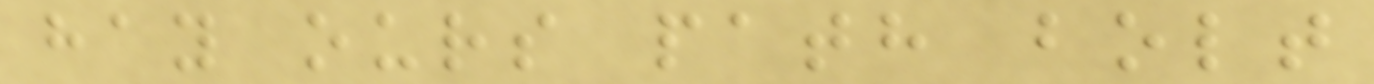hay ours path bolt
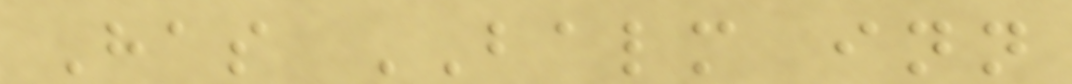Has BALM inn
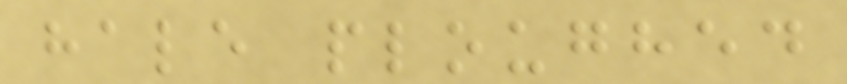hale ploughed
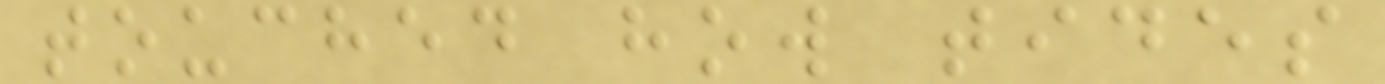touched how tides
